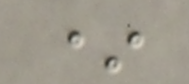*
